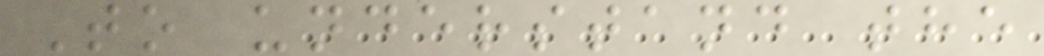To understand the
